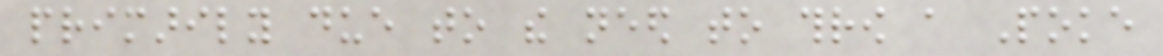primarily due to the need to throw a Poke
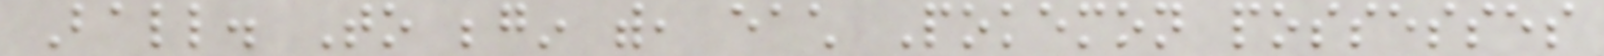Ball. To begin with, each Pokemon possesses
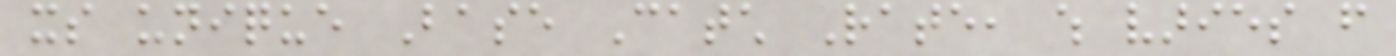its unique Base Catch Rate, which varies from
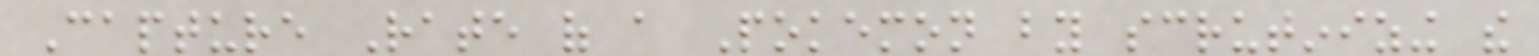Capture Rate of a Pokemon by scrutinizing the
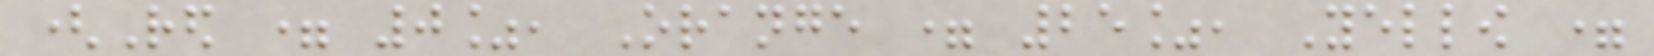(Red = 0%, Orange = 25%, Yellow =
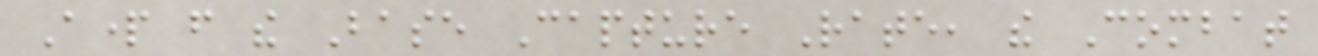Apart from the Base Capture Rate, the Combat
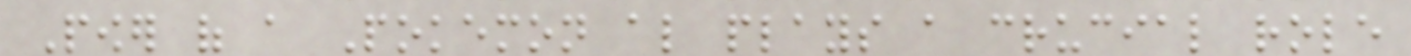Power of a Pokemon also plays a crucial role
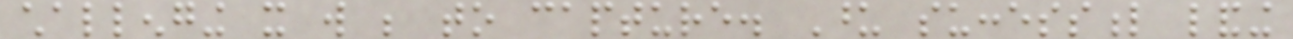challenging it will be to capture. Upon successful landing
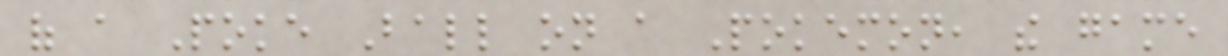of a Poke Ball on a Pokemon, the game
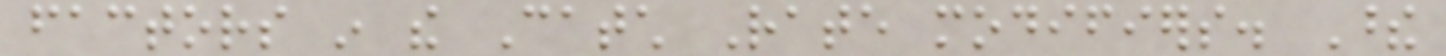factors in the Catch Rate modifiers. These
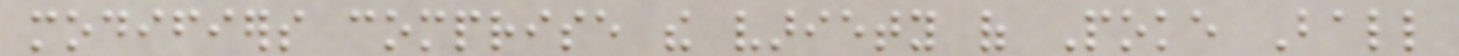modifiers comprise the variety of Poke Ball
